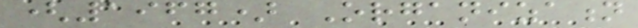(1967) Organization
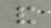and
